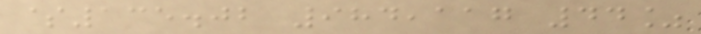$135.02 984,117 44%
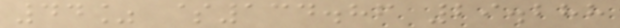44% $134.86 29.288
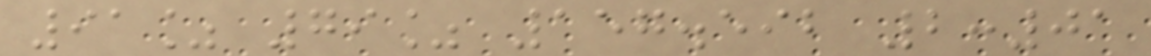91% 79% 157.592 2:01
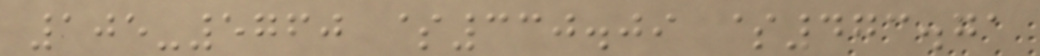105-5760 $330.09 $473.71
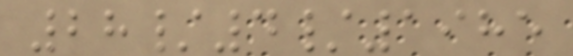28/4/1985
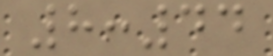8:44
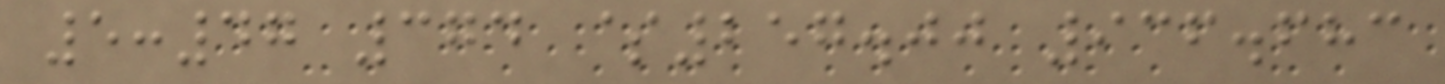5:47 374 $257.00 936.683
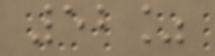52%
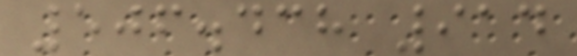506.438 914
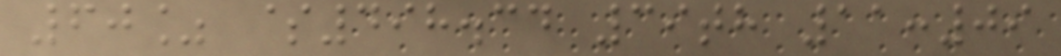60% $498.34 39th 11:09
